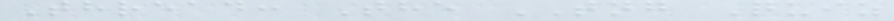Thread: The TNG Quiz
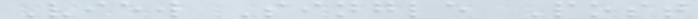View Single Post
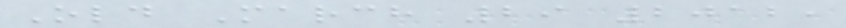Old March 29 2012,
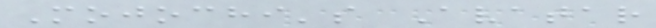Mojochi's Avatar
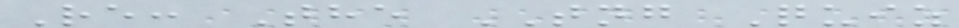Re: The TNG Quiz
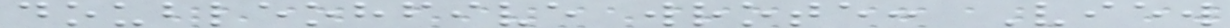doubleohfive wrote: View
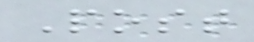Post
